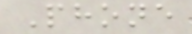Phone
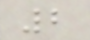2
